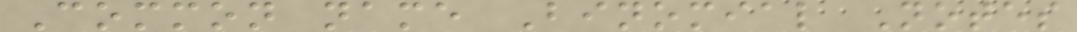Common name Binomial Notes
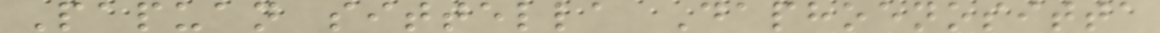Papuan sittella Daphoenositta
